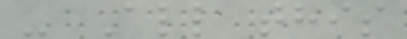- All this
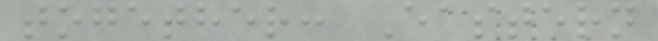together: Eastern
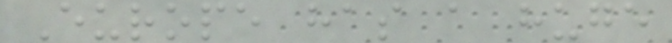Europe has a huge
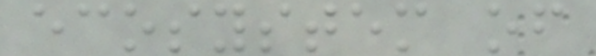ecosystem of
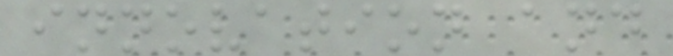innovation and
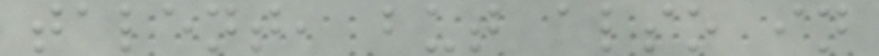talent, but also in
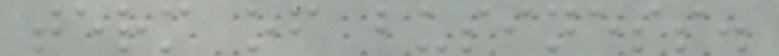term of business.
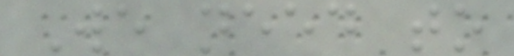We need to
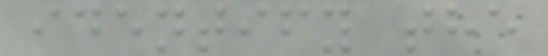identify the
